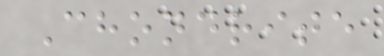Chondrite
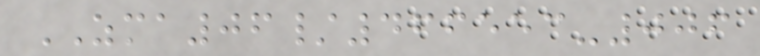ZMA06/466553-006
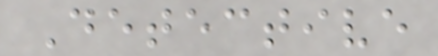Detective
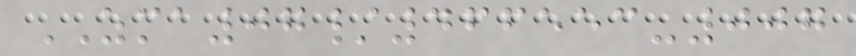ZMA07/466553-007
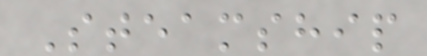Steamship
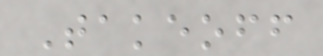Takeoff
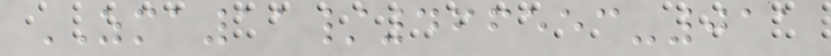ZMA11/466553-011
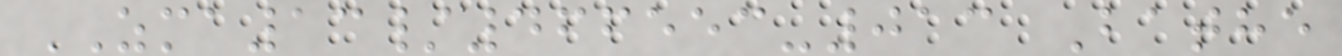ZMA13/466553-013 Bathe
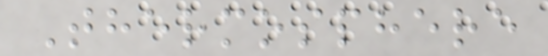Thermosphere
